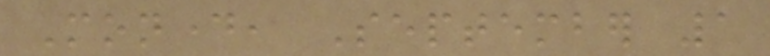Monday, September 1
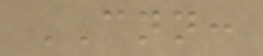CNN:
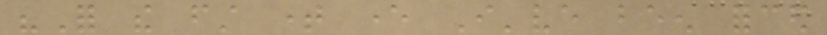"For the first time ever I've been forced
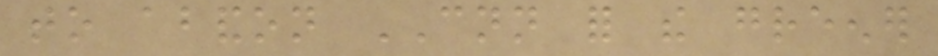to abandon CNN for the greener
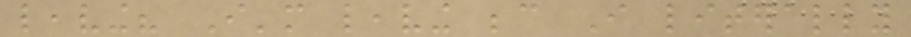leaving? I'm leaving because I literally
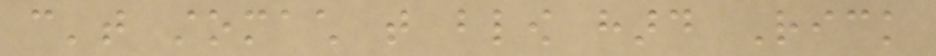can't stomach that blow hard Rick
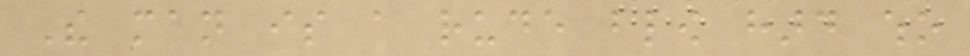The man is a rude blow hard who
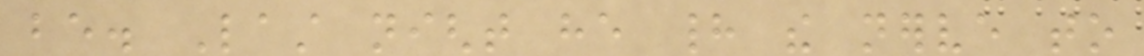be. Last night he had the nerve to
